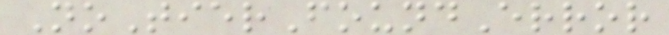NoTierFoundError
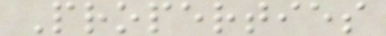Properties
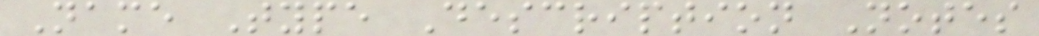Name Type Description Notes
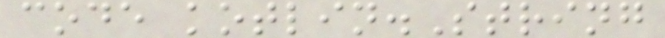code kotlin.String
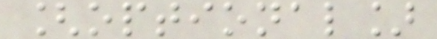[optional]
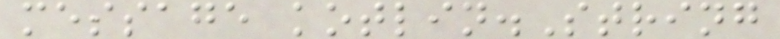message kotlin.String
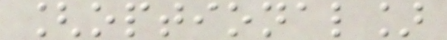[optional]
